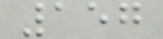157
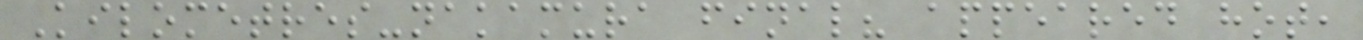Kilometres-nakamura final? appeared hot,
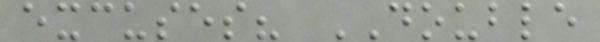excuses? DOUBLE
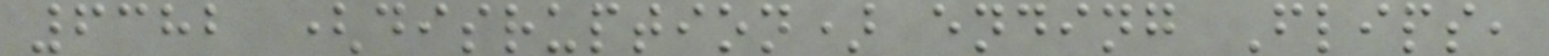6382 (disruption) ending Flips,
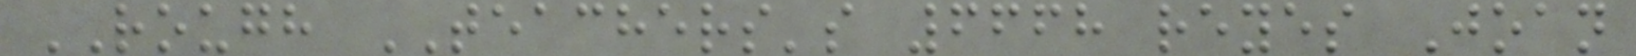ROUGH TEACHERS's 6668 reyes Joan
